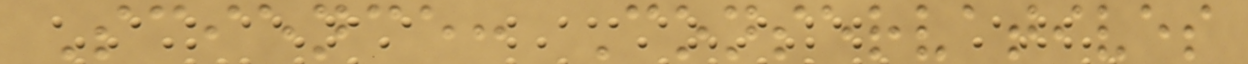Science: Conservatives
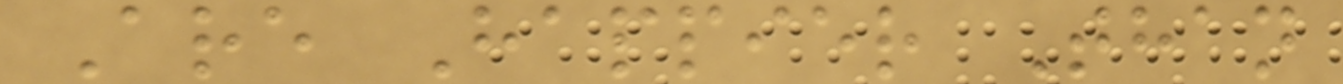Are Happier Than
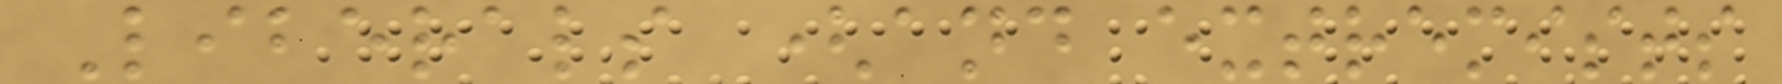Liberals (and extremists
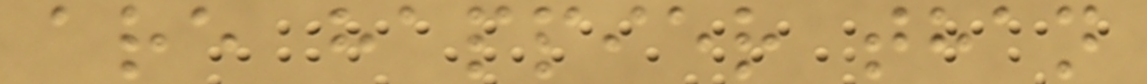are happier than
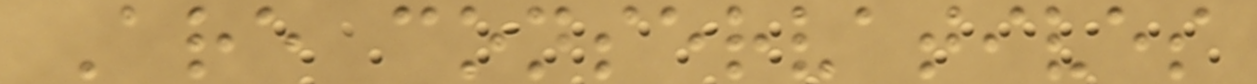Are conservatives
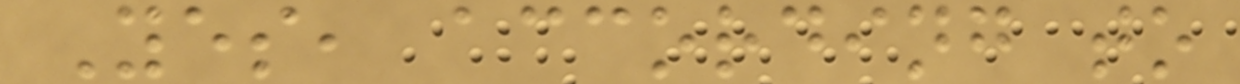Yes, according to
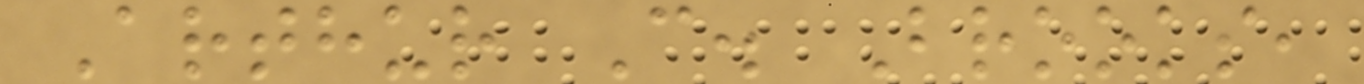Arthur C. Brooks,
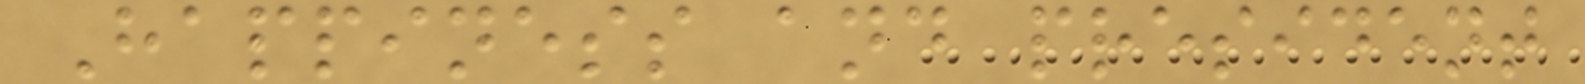Happiness and president
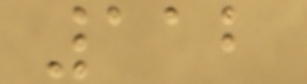112
